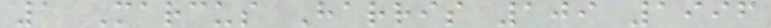1 Marcus Harris 109 1996
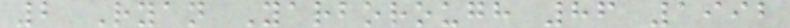2 Ryan Yarborough 86 1992
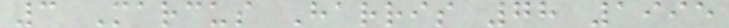3 Marcus Harris 78 1995
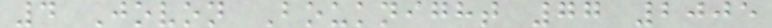4 Jovon Bouknight 77 2005
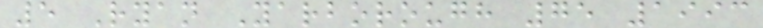5 Ryan Yarborough 75 1993
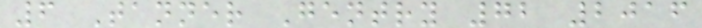6 Tanner Gentry 72 2016
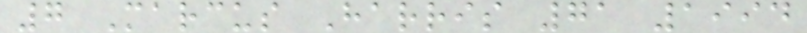7 Marcus Harris 71 1994
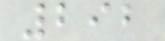292
